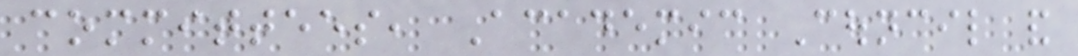committees, Academic Council and
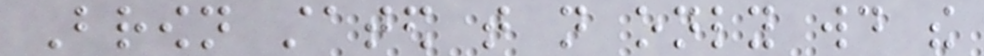Brown stated that not only would the
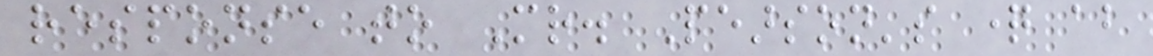response to Mr. Pearson's question about
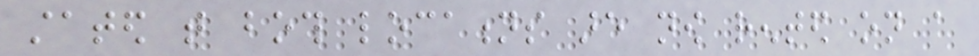stated that both locations are now rented on a
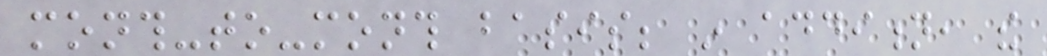month-to-month basis; in addition, the
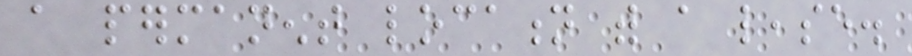a permanent location with a lease.
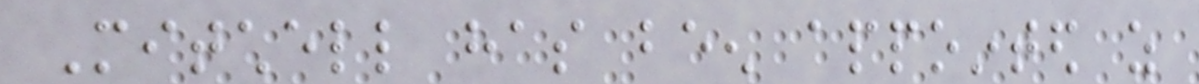Mitchell has been appointed as
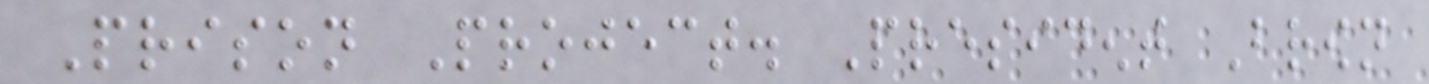Prison Project. President Brown
